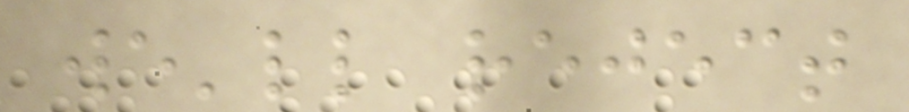we'll reject
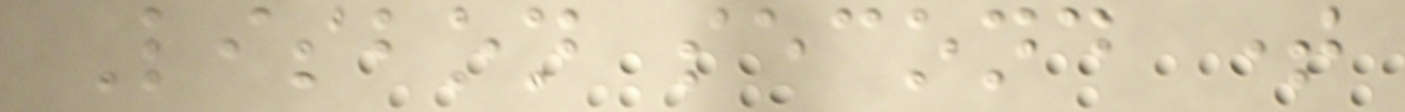Lisbon second time
